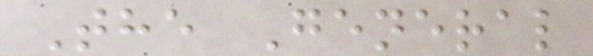The General
